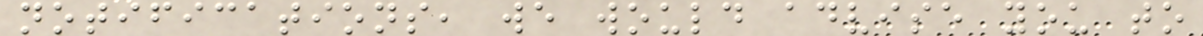notifications, we would advise you to
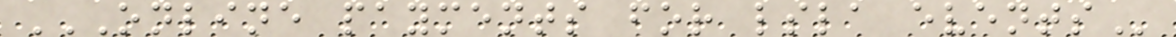ONLINE PAYMENTS FOR LSLA EVENTS
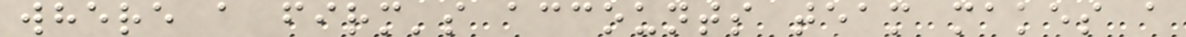where a firm's accounts team makes a
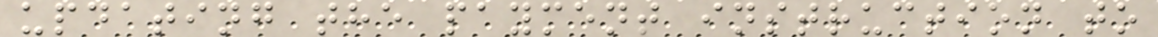updating the payment instruction to
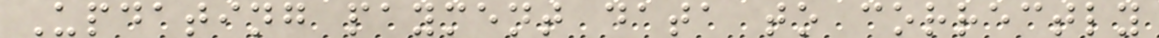Updating payment data to correctly
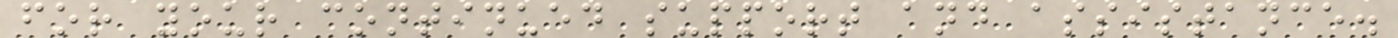for your continued support and assistance.
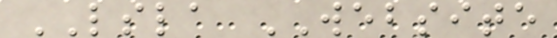LSLA WEBSITE
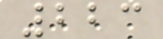223
